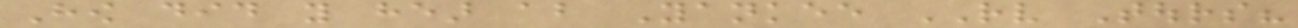How did you hear about Yankee RV Tours?
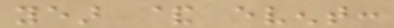year & event:
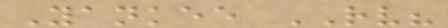Yankee RV?
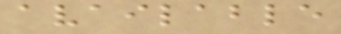available
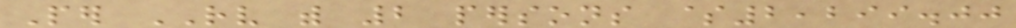Per RV with 2 persons $2,299.00
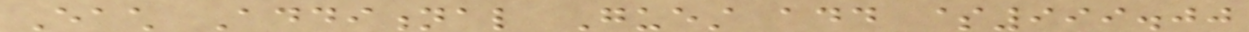Each Additional Guest add $999.00
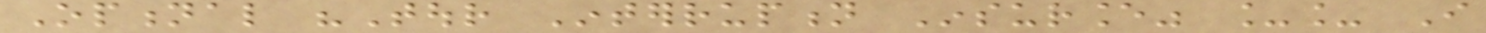Optional "Tour Interruption Insurance" __ I
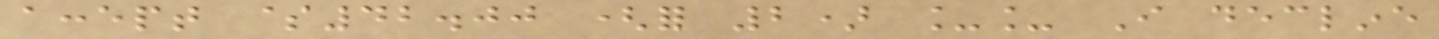accept $42.00 (for 2) __ I decline
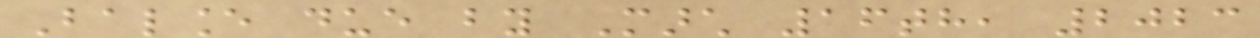Balance due by March 16th, 2023
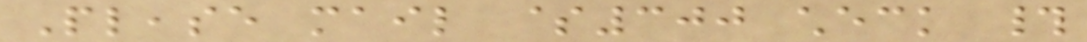Please mail $300 check #
